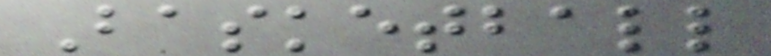Basketball
